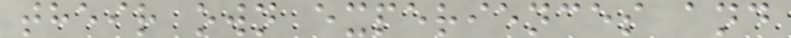their own experiences and
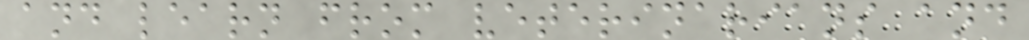and learn from veterinarians and
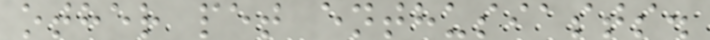other pet enthusiasts.
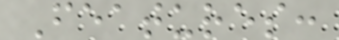Features:
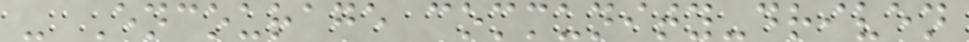- Encourage community-driven
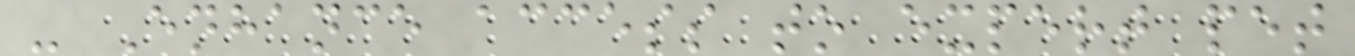- Enhance access to expert pet
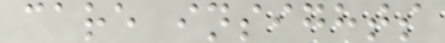care insights
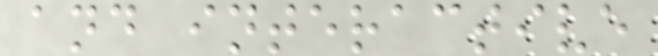and interactive
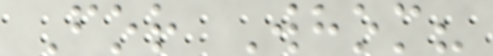For Whom?
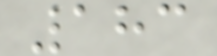183
